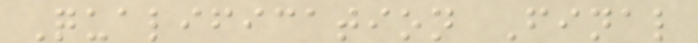Qualification Final
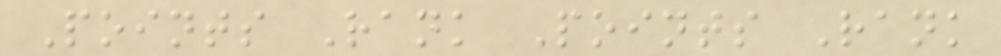Points Rank Points Rank
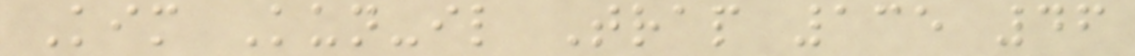Kim Kun-il Trap 135 46
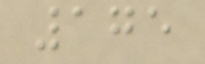175
